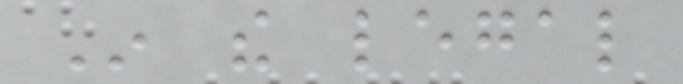In the legal
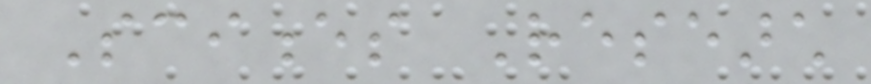Sciences Research
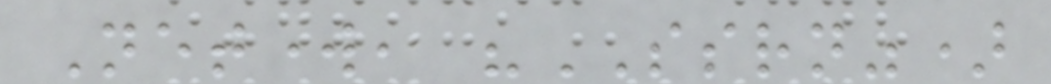Network, "SSRN")
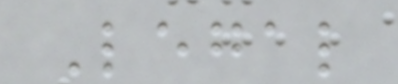Legal
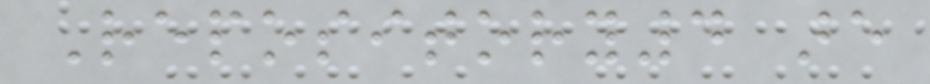Repository4 are
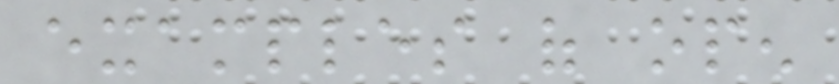examples of open
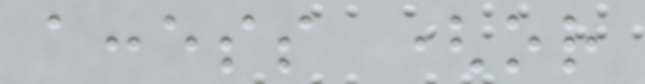access (or
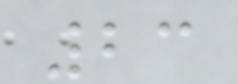23
